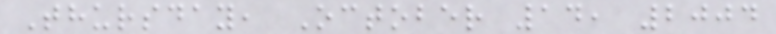Thursday, October 14, 2004
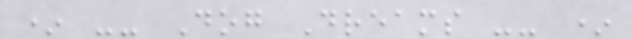* -- Dog Dreams -- *
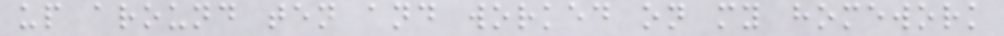up around ten and worked on my homework
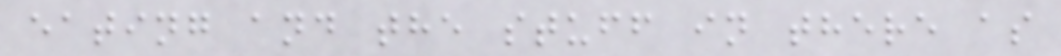eating and the stuff in there as
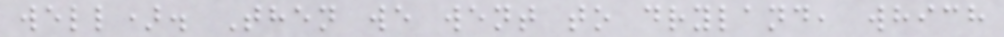well). Then we went to dryland, which
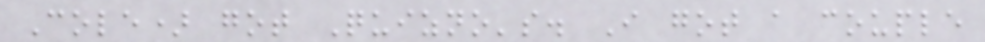Cole) got Quizno's. I got a couple
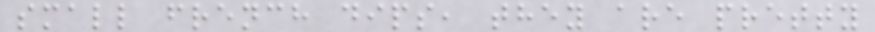small french dips, they are pretty
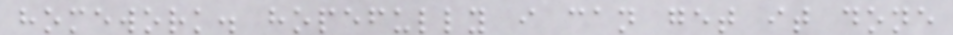homework. hopefully i can get it done
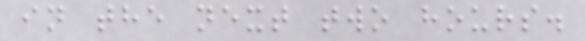in the next two hours.
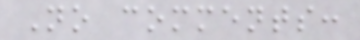No comments:
